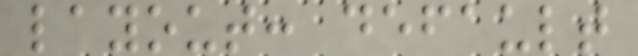layout: default
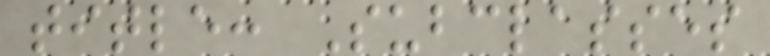title: Subclasses
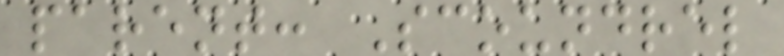parent: Scoundrel
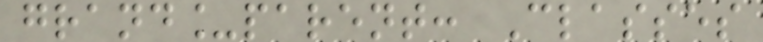grand_parent: Classes
